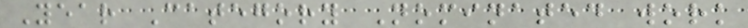Year Category Nominated work
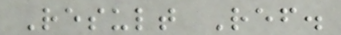Result Ref.
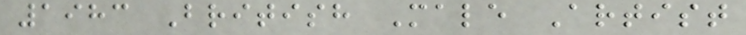1983 British Male Artist
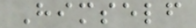Himself
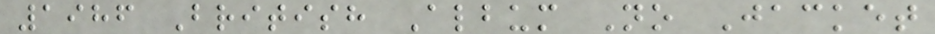1986 British Album No Jacket
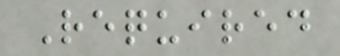Required
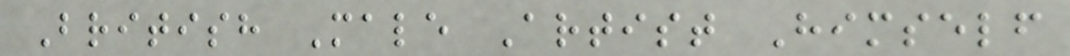British Male Artist Himself
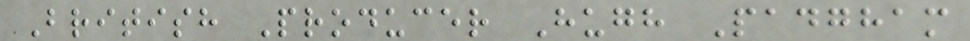British Producer Hugh Padgham
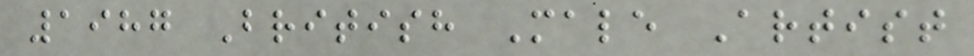1987 British Male Artist
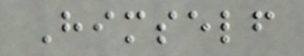Himself
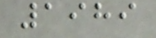1989
